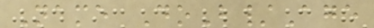Name DoB/Age
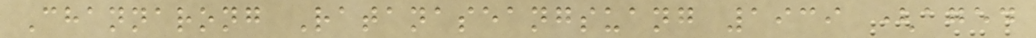Channarong Ratanaseangsuang 1939 (aged
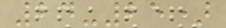24-25)
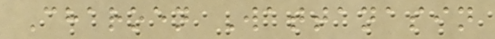Charoen Wattanasin
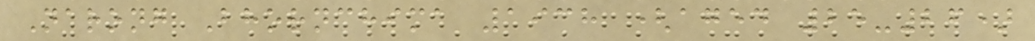Narong Bhornchima 1938 (aged 25-26)
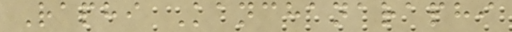Raphi Kanchanaraphi
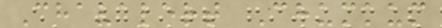Chavalert Chumkum
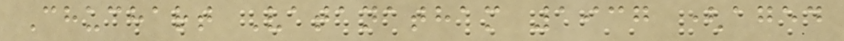Chuchart Vatanatham 1937 (aged
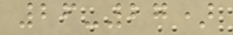26-27)
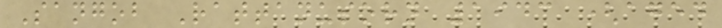Sangob Rattanusorn 1943 (aged
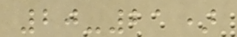20-21)
